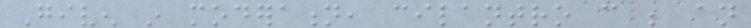Given in moderation, cilantro can be an
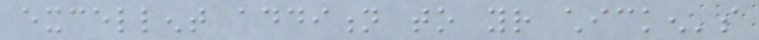excellent addition to your chicken's
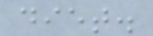diet.
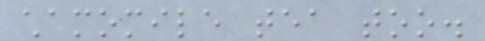chamomile tea too.
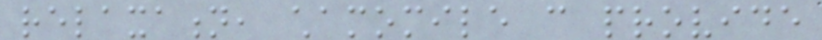relaxation, chamomile can provide
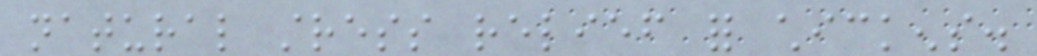natural stress relief for chickens.
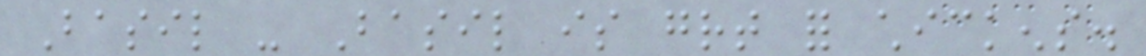Basil - Basil is great for chickens.
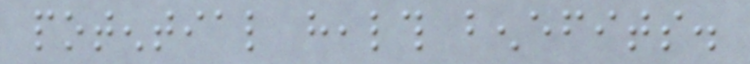potential health benefits.
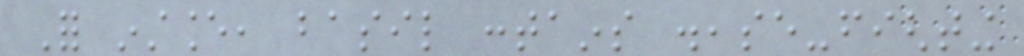For instance, basil contains disease-fighting
